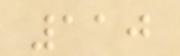110
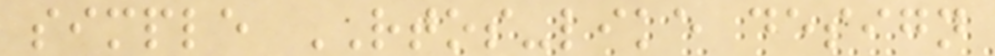simple RTOS-like design
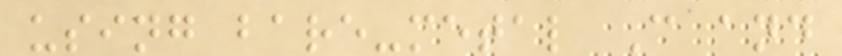using bare-metal C and
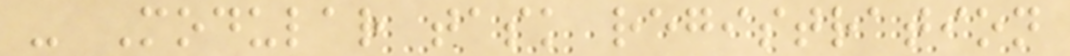- Modular task registration
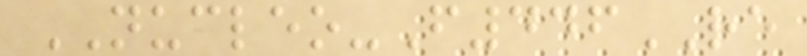NUCLEO-F446RE
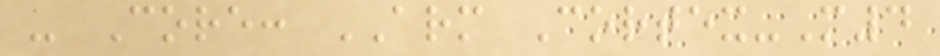- Core: ARM Cortex-M4
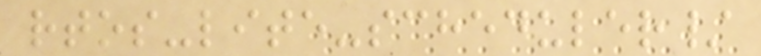rtos-lite-scheduler/
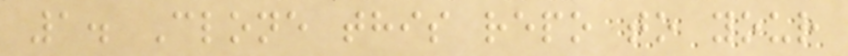1. Clone this repo to your
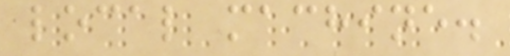local machine.
